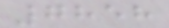7858
